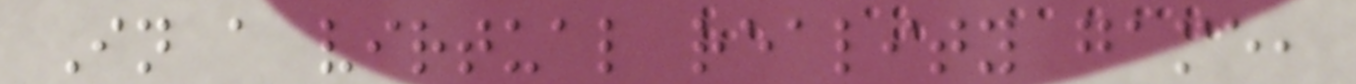In a virtual reality game,
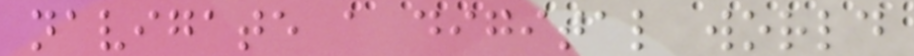navigate a digital world
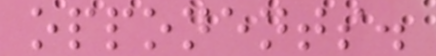opponents.
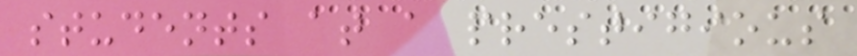students at a prestigious
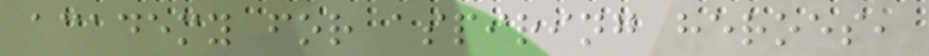academy for aspiring heroes,
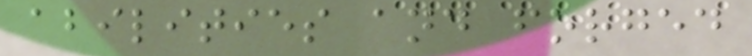abilities and forged
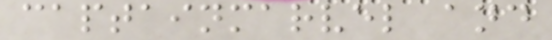captainmarvel and
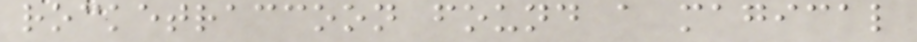rocketraccoon found a magical
